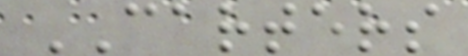CARTERS
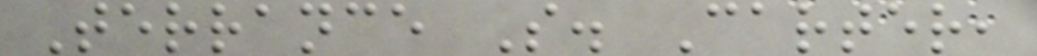Terrance S. Carter,
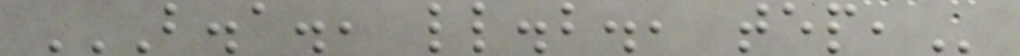B.A., LL.B., TEP,
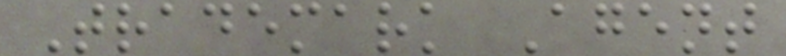Trademark Agent
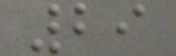29
